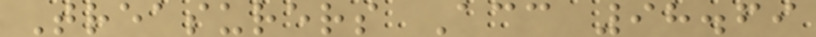Treasurers Acc 98.69
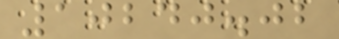10240.02
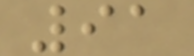91
